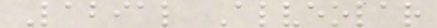Labial Alveolar
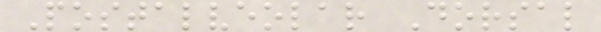Postalveolar Dorsal
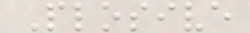Plosive
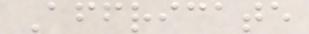Affricate
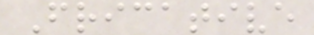Fricative
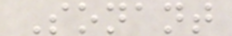Sonant
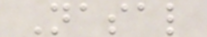Nasal
